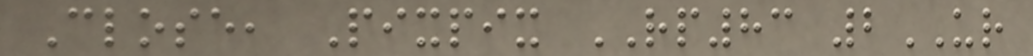Close, Pixpix RP83 2UR
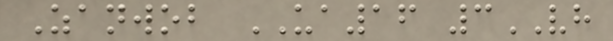Zanwob UA16 3VH
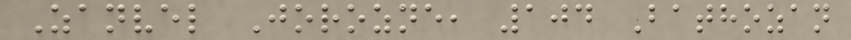Zanvel Jorozne, 104 Bathozan
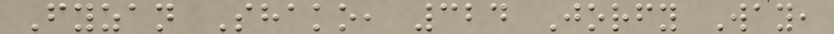Fyzan Shako, 324 Jorfy Way,
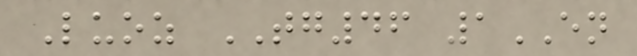Luoz TG46 1EN
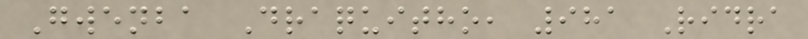Gwenba Draquitho, 981 Ridra
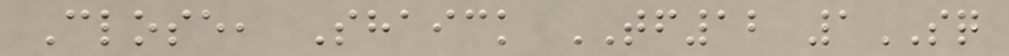Close, Shaick TF12 1SQ
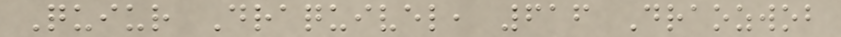Quiur Draquivel, 616 Draozwob
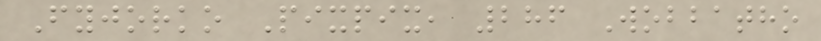Fyjorko Pixpix, 286 Wobbatho
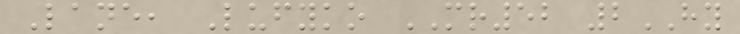Lane, Lufyko MR52 2HY
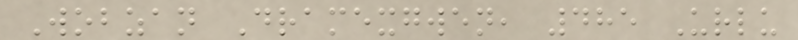Wobzan Dramexgwen, 485 Urlu
